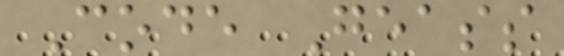Code Geass
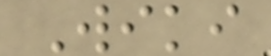Wiki
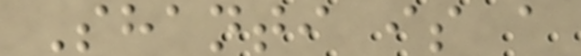Shanti is a
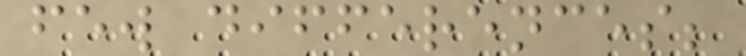few differences;
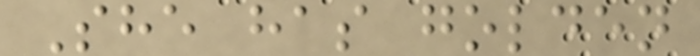She has golden
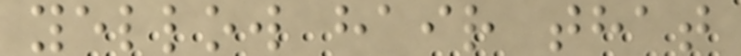yellow hair that
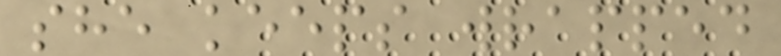she keeps wrapped
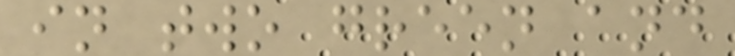in two green and
